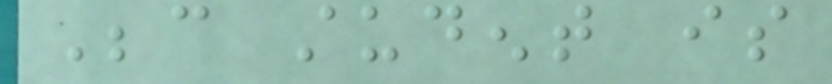Because student is
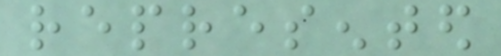represented
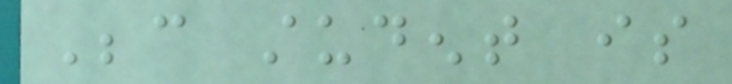Because student is
